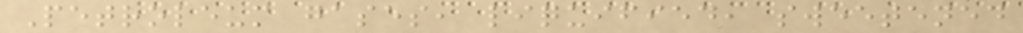Petroleum gases, liquified, sweetened
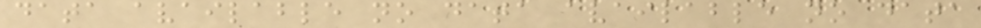data available no data available no data
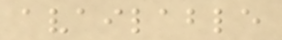available
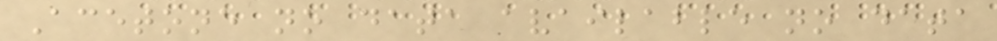Acetone no data available no data
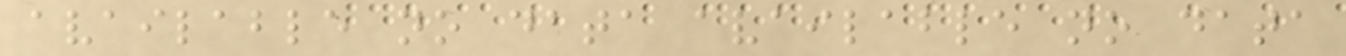available no data available no data
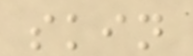skin
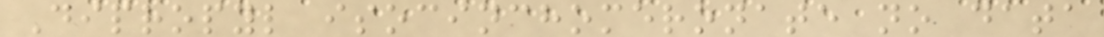Dipropyl isocinchomeronate no data
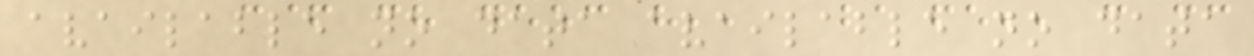available no data available no data
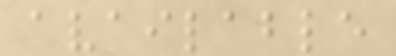available
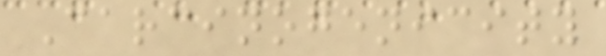Carcinogenicity
